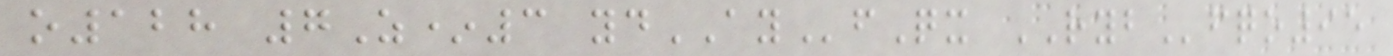o128 7Z*3 ydAYfQx RYBfqo95
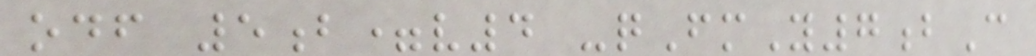odf 5b=v4 -qFmY7bC
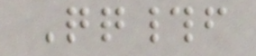Qq#f
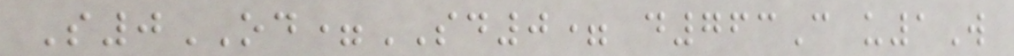S0OD=SD0= d763C u1W
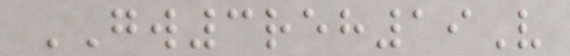GW3reh19V
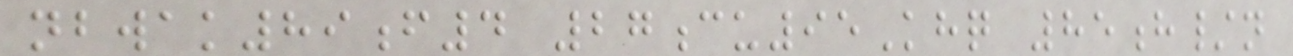nbwak89f4 27cu95Khq 85h/n
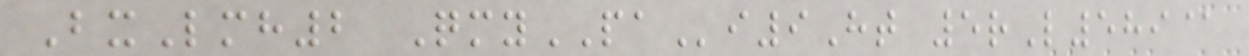BxLmh2 QmyPAi9Ht 5rL589@
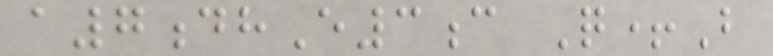a7dhE3c Q+B
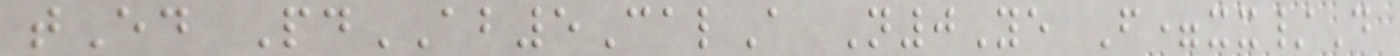tEd PdAB5CalA N0Ye F=xx/D
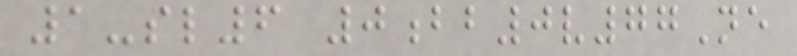1-sl6 0bb0v77Ne
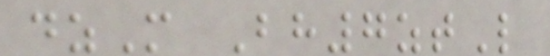dzM Bh7ztL
